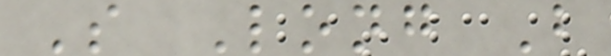S Long B
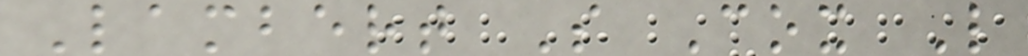Lambert S Cox L
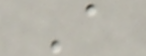A
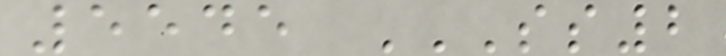5545 SS2
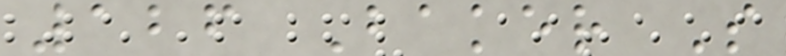126 Baker S
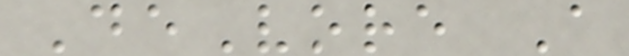DeVore A
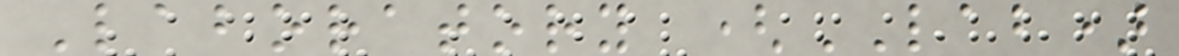Laboratory (LAB)
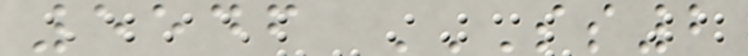5546 SS2
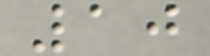10
